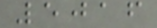5016
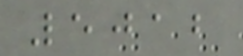5012
